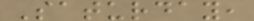Saturday,
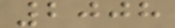2008
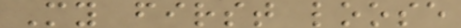My first loose
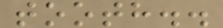tooth..
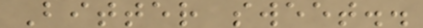Bitter sweet..
